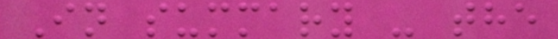In summary - the
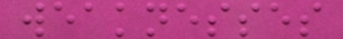weaknesses
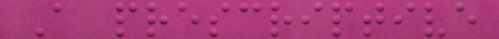A prescriptive
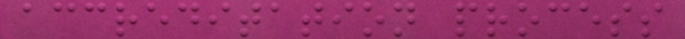accreditation process
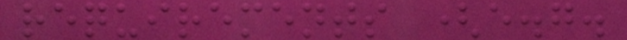requirements (e.g.
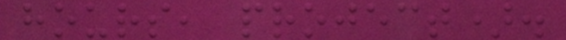hours, project).
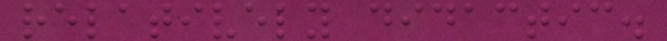relatively didactic.
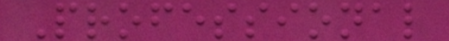Professional
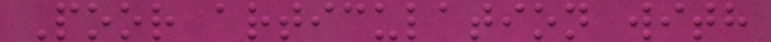Poor articulation with
